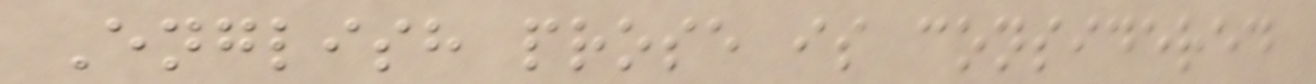English prose is considered
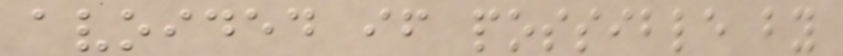avoided if possible by
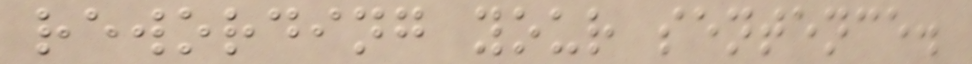rewording your sentence.
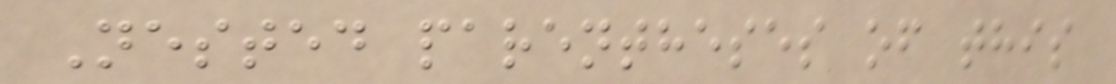Nested parentheses of this
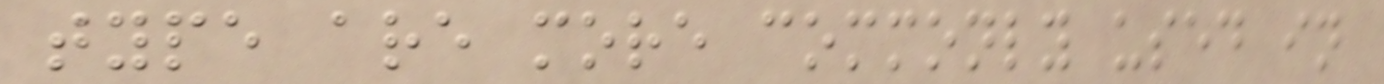type are more commonly used in
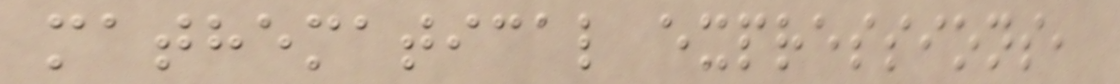mathematical expressions,
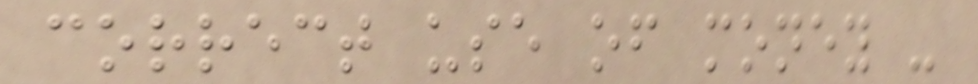correct use of money -
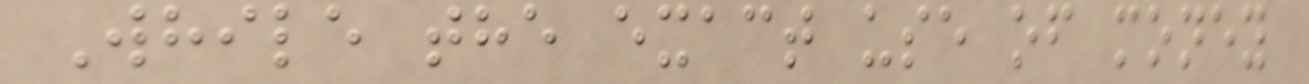While the exact use of money
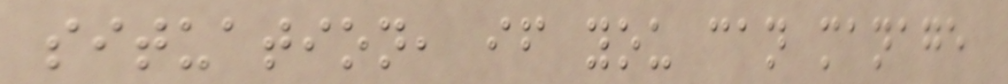situation, if you can manage
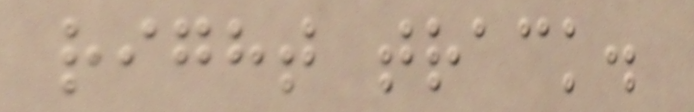right track.
